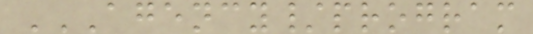AGENCY/PROGRAM
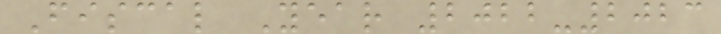Fiscal Year 2022-2023
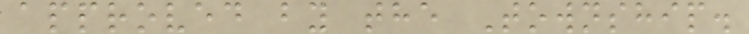approved by the Township.
